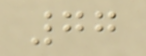77
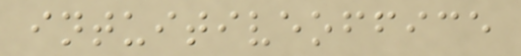intuitiveoffice
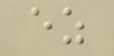ez
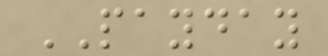PAYDAY
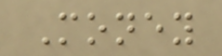Money
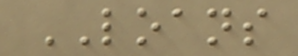LOANS
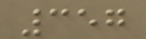357
